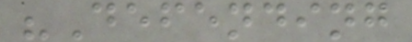"Defending
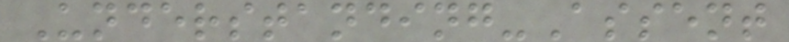Understanding-Assent
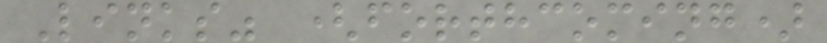Links" (forthcoming)
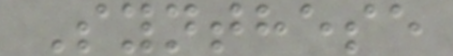Synthese
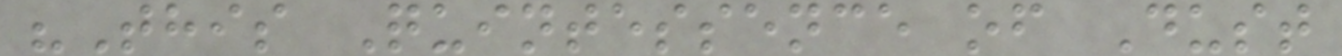"This Quintessence of Dust
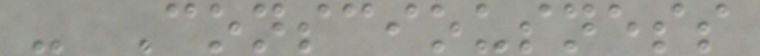- Consciousness
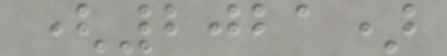(2021)
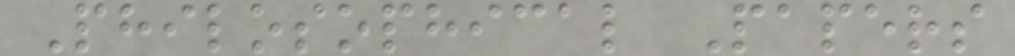Philosophical Papers
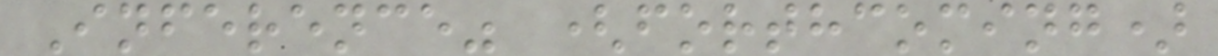Inference" (forthcoming)
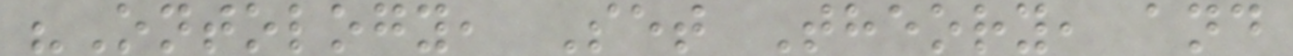"Ontology, Set Theory, and
